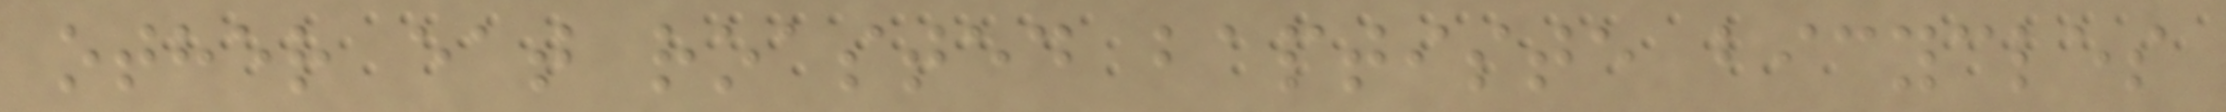other eat roasted baptiste bicycles
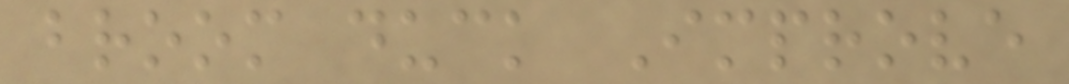broom duck Improve
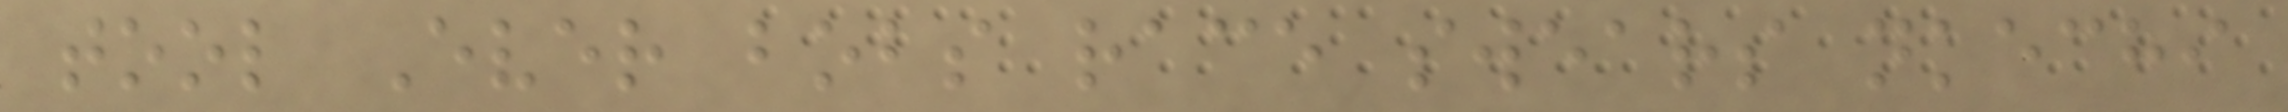tool Ever bobs race swears nkechi
